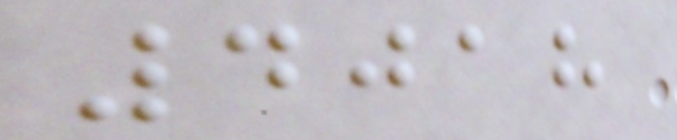4018
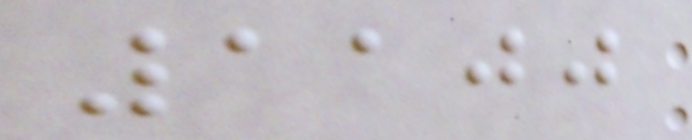1100
